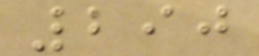290
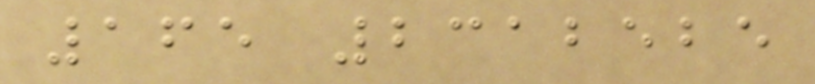165 2312525
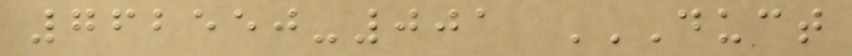762550-001 DUCT
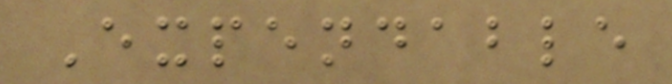Expendable
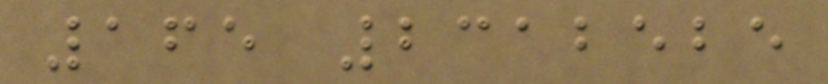165 2312525
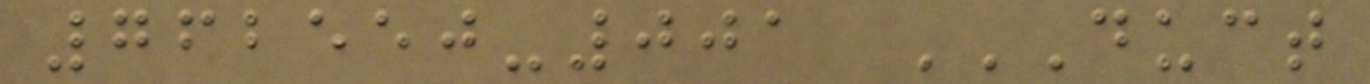762550-001 DUCT
